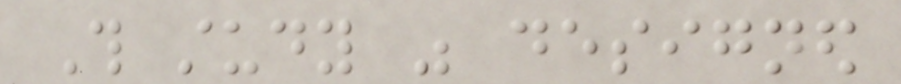This study was designed
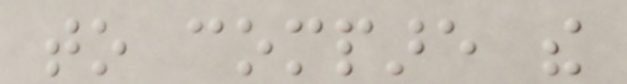to compare the
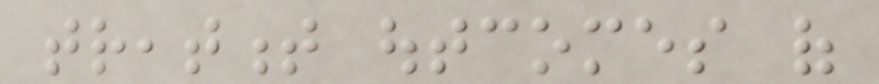treatment outcomes of
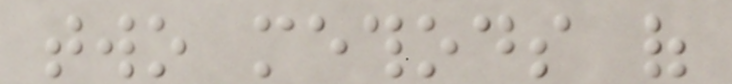two methods of
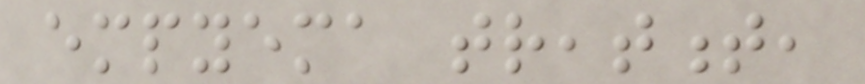empyema treatment,
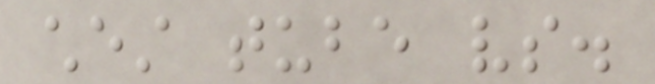chest tube vs.
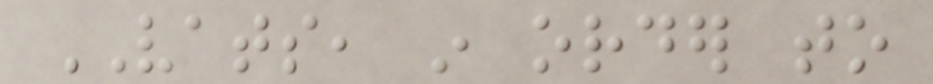VATS, in order to
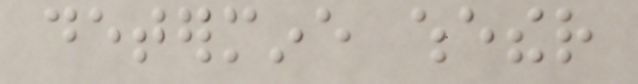determine whether
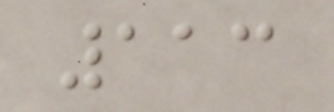113
